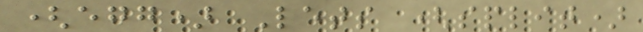(egg) Lets (split)
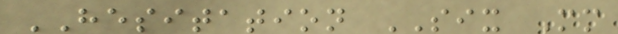HESITATION SIX Mm
